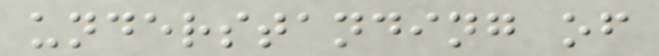understanding of
